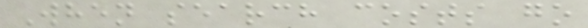When search costs go
